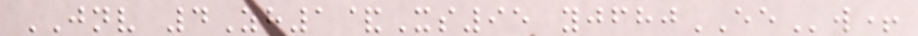JNV 4Zh1&Xs95 yjfhjEEw+
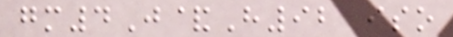gm4J&H92 iso
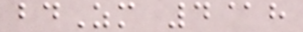bdZm 4@h
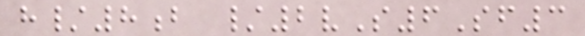h/8b /2vS6Sf3
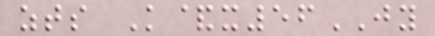zts K&x56JY
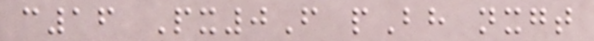c16 Px0F pBh nxgt
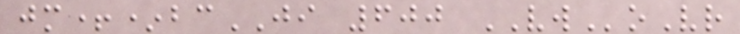jm+*bcJI 600 VWoVr
